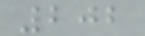202
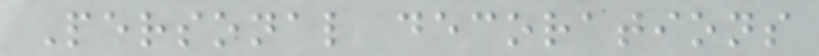Personal decorations
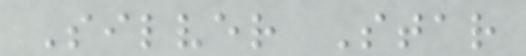Silver Star
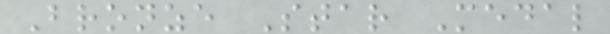Bronze Star Medal
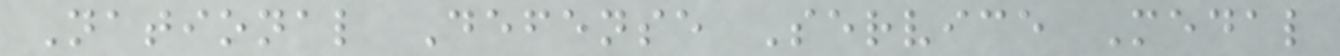National Defense Service Medal
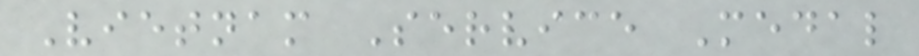Vietnam Service Medal
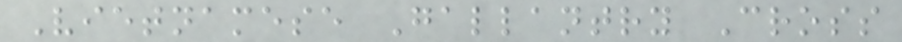Vietnamese Gallantry Cross
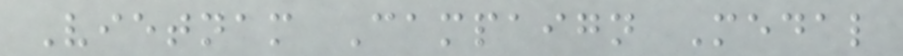Vietnam Campaign Medal
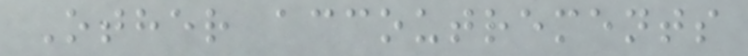Other accoutrements
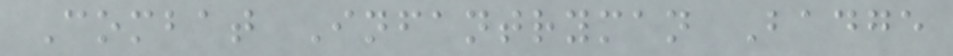Combat Infantryman Badge
